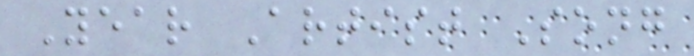Year Artist Song
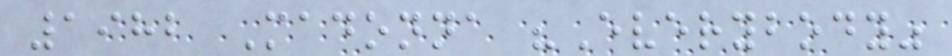1982 Madonna "Everybody"
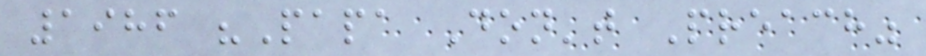1986 "Papa Don't Preach"
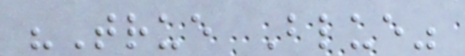"True Blue"
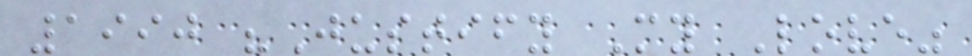1990 "Justify My Love"
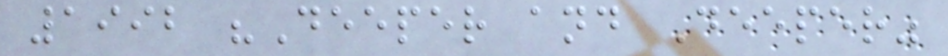1992 "Deeper and Deeper"
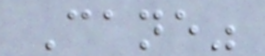Cane"
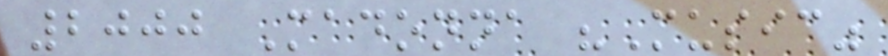2000 Madonna "Music"
